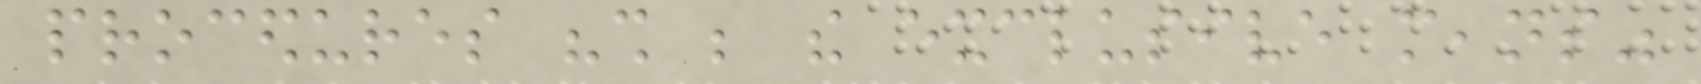procedures "shall be the exclusive means"
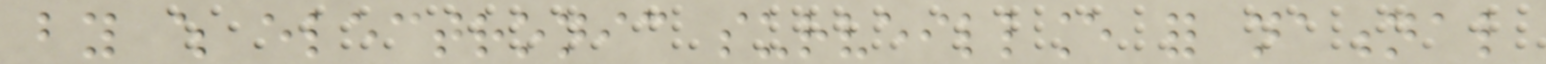by which electronic surveillance for national
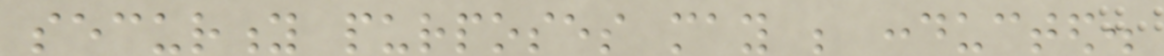security purposes may be conducted.
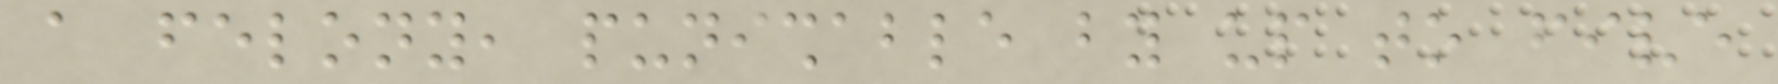a felony, punishable by up to five
